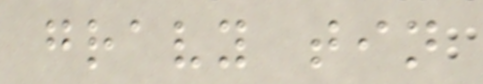gravy tin
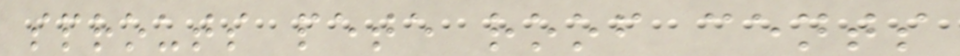sprouts pete roof cents
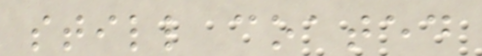still coated
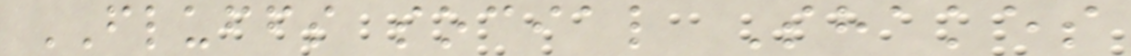FLUFFS social Shakes
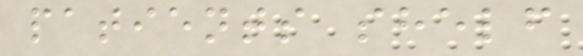patients shelf
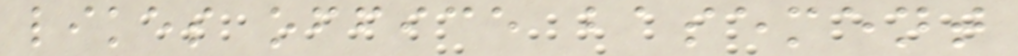likes office basement
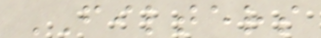FILTERS
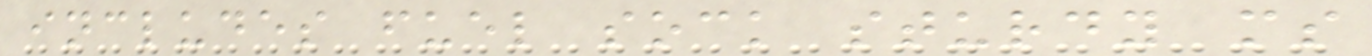includes fuel sock sturdy ms
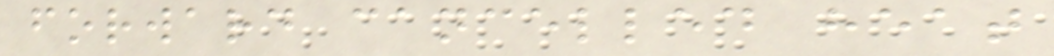forward cancelled heat
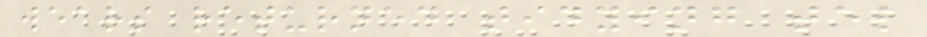wears returned tidying tel
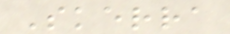Skerra
